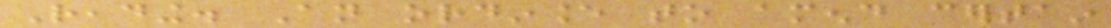Reading. An ordinance to amend certain
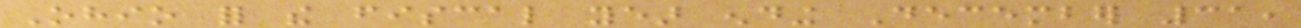Ohio for the fiscal year ending December 31,
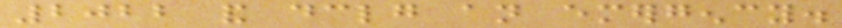2022 and declaring an emergency.
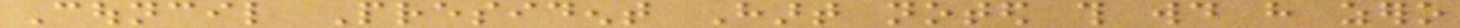Council President Hart noted this would have zero
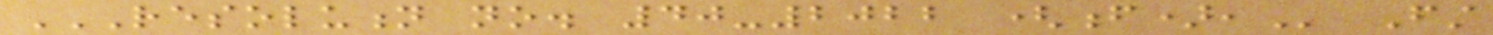RESOLUTION NO. 40-2022 (F), First
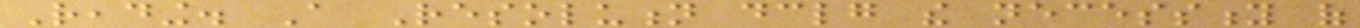Reading. A Resolution declaring the necessity of
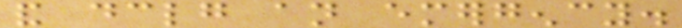and declaring an emergency.
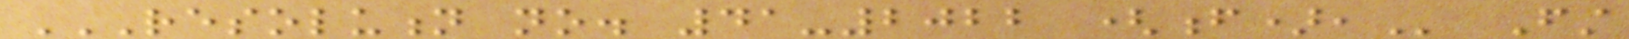RESOLUTION NO. 41-2022 (F), First
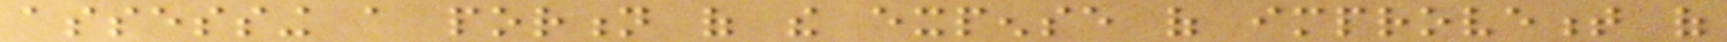assessing a portion of the expense of improvement of
